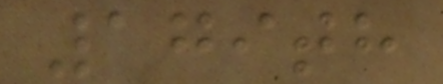179th
